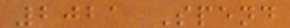2021 Spend
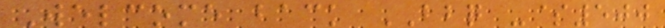Welcome back BBQ -$500
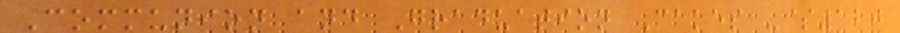Communion and Graduation Cakes -$120
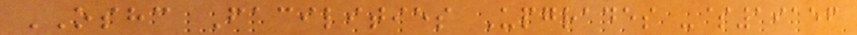OSHC Facilities Upgrades -$19156
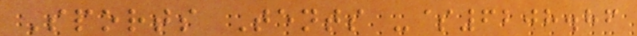Sports Tents -$6208.86
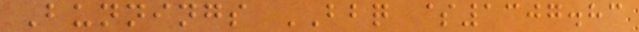Bunnings BBQ $1307.83
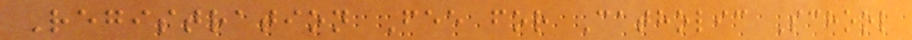Registration Fee for Catholic School
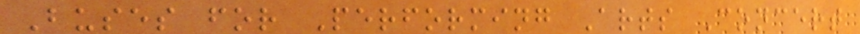Buses for Performing Arts Concert
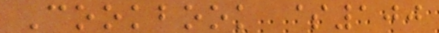Cookbook $100
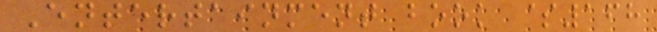Entertainment book $168
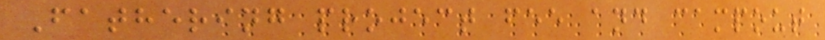Fathering project fee and campout
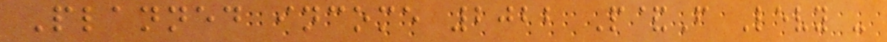Planned income 2022 P&F Levy -
